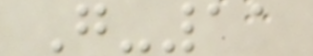G-11
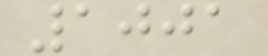1001
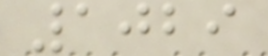1029
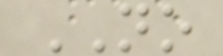NO
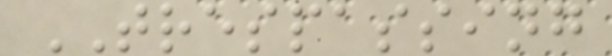TRESPASSING
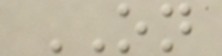ON
